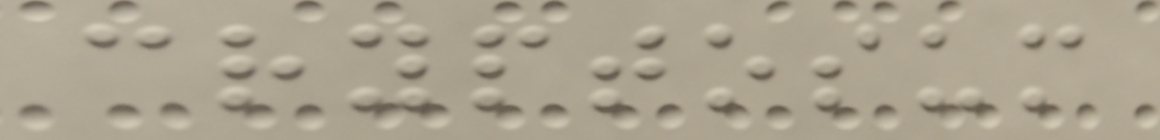cryptosum
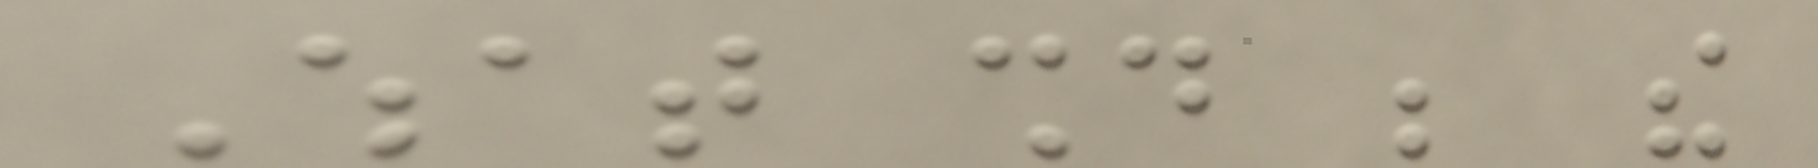What should be the
